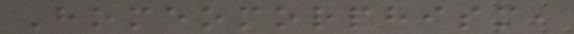Homeomorphism,
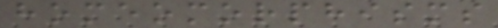homeomorphisms
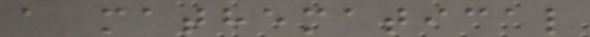a mathematical
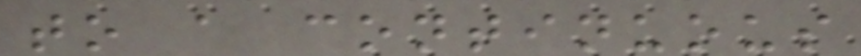to a continuous
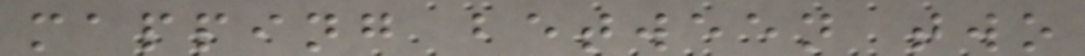mapping between two
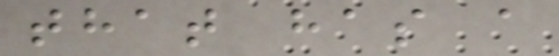that has a
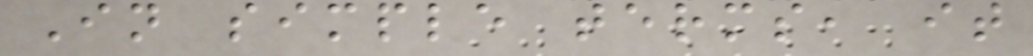In simple terms, it
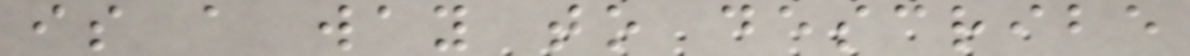is a way to describe
